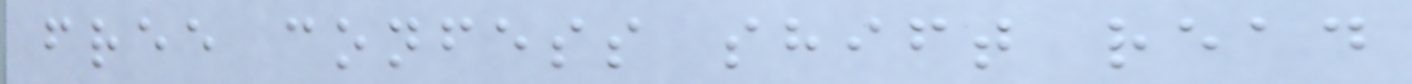free confess shift read
